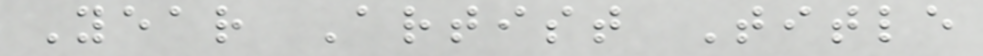Year Artist Title
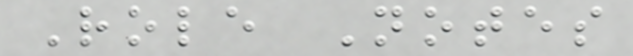Role Notes
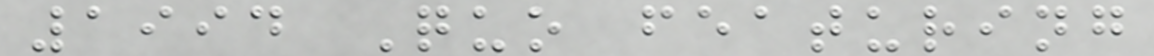1994 Quo featuring
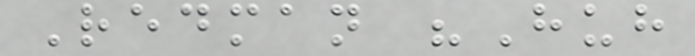Redman "Huh
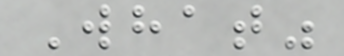What"
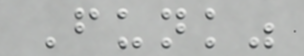Funk"
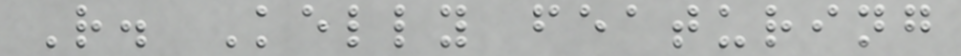R. Kelly featuring
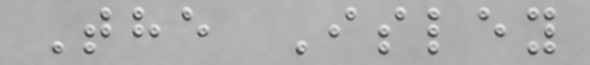The Isley
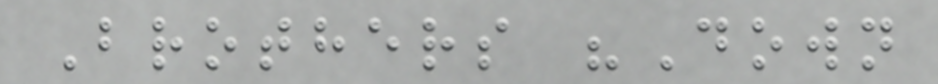Brothers "Down
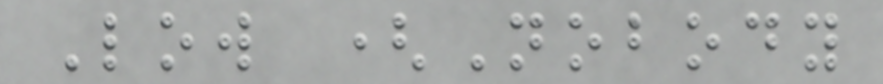Low (Nobody
